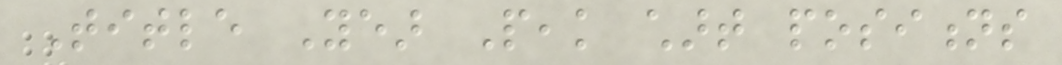Title Year Peak chart positions
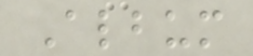Album
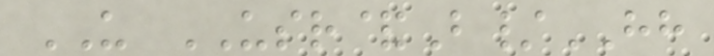US USR&B/HH
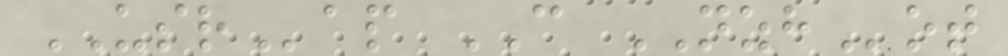USRap CAN NZHot
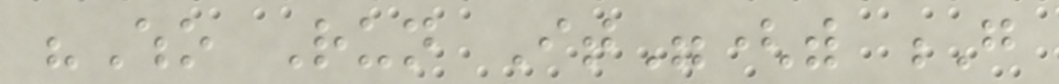"Who Run It"(with G
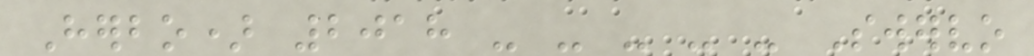Herbo) 2018 - - - - - Swervo
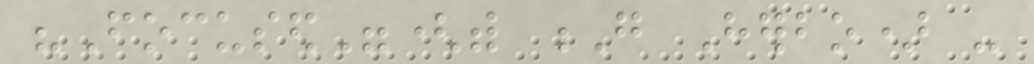"Focused"(with G Herbo) -
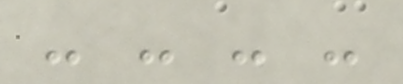- - - -
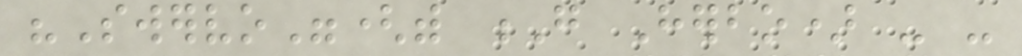"Swervo"(with G Herbo) - -
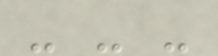- - -
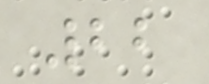22
